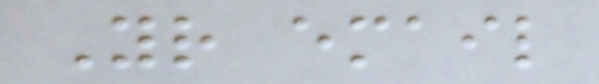Your email
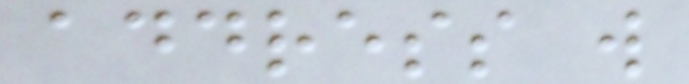address will
